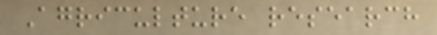Agriculture research
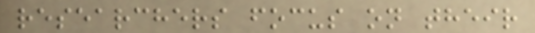researchers focus on their
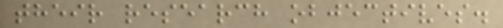their research objectives.
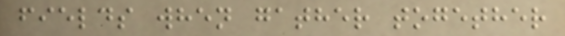fields when gather together
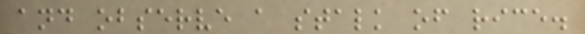and observe a stalk of rice.
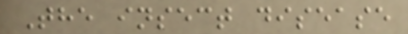The insect disease
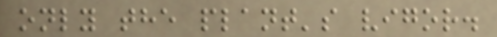only the plant's vigor.
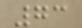73
